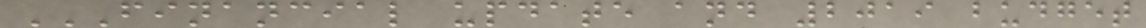FINANCIAL UPDATE AND 2019 BUDGET
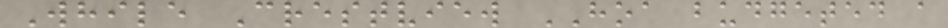While Crestview HOA budgeted a
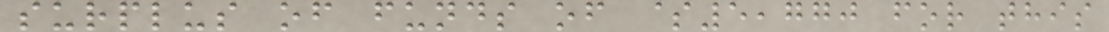surplus of funds of $5,770 for this
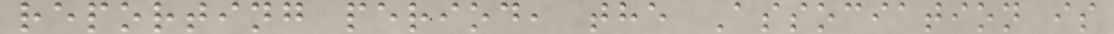reporting period, the Association is
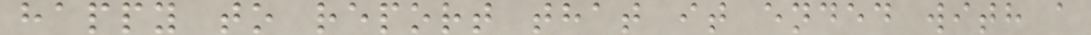happy to report that it ended with a
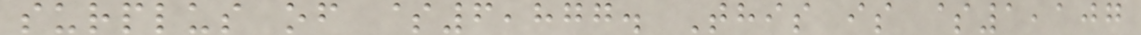surplus of $6,877. This is $1,107
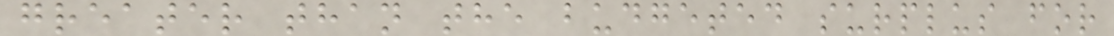greater than the budgeted surplus for
